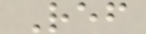Ref
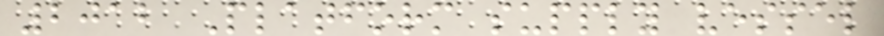2012 Platform supply vessel
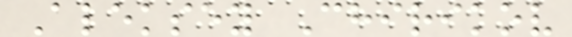Aleksey Chirikov
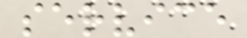service
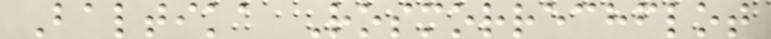Baltika Rosmorrechflot
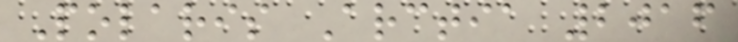Polaris Arctia 2016
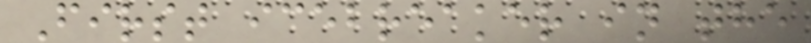First icebreaker in the
